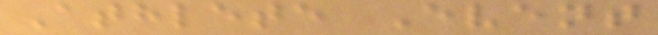Athlete Event
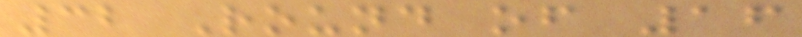32 Round of 16
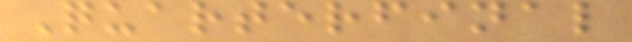Quarterfinal
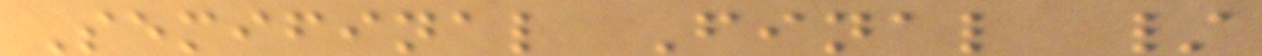Semifinal Final /
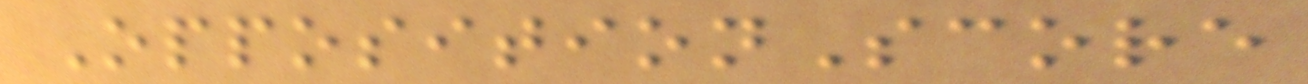OppositionScore
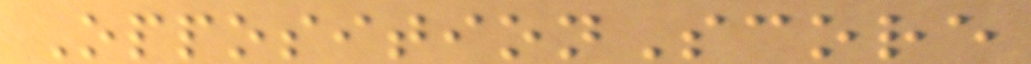OppositionScore
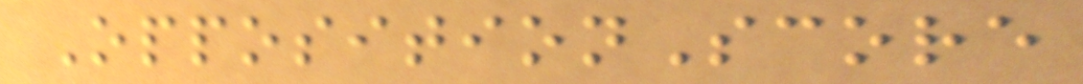OppositionScore
